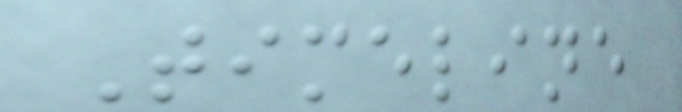Timeline
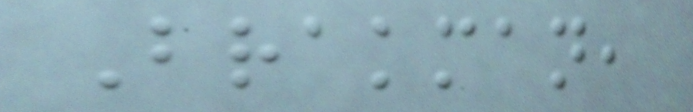Brakman,
